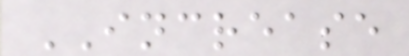INCREASE
